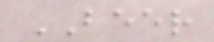BEER
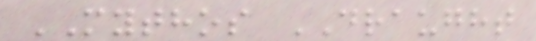MYTHOS DRAUGHT
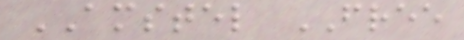AMSTEL FREE
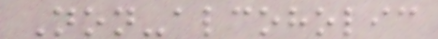Non-alcoholic
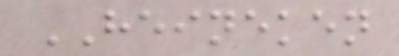HEINEKEN
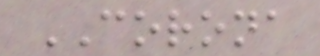CORONA
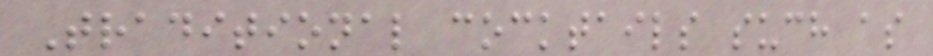Traditional cocktails such as
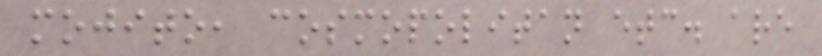mojito, cosmopolitan etc. are
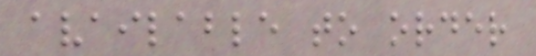available to order
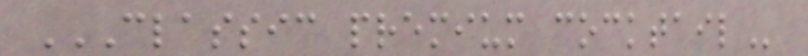CLASSIC PREMIUM COCKTAIL
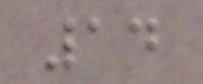14
